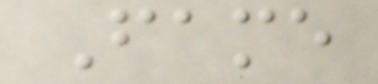Fame
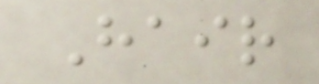Hair
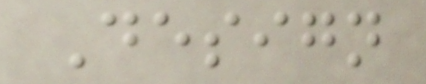Design
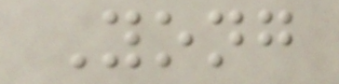Yong
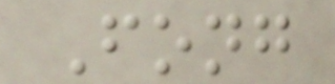Fong
